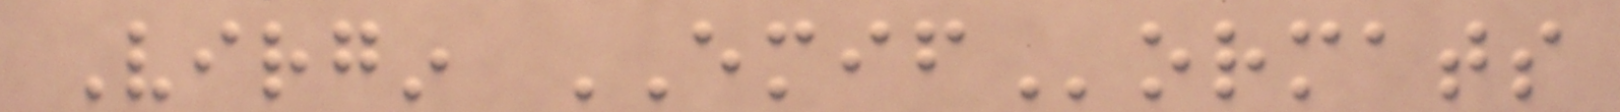Virgin EMIFormats
